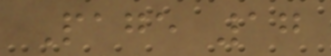Page 17
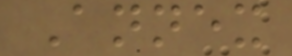Annex
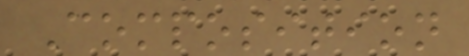Composition
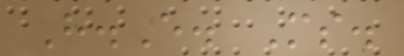H.E. Ms.
